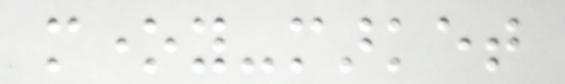money-market
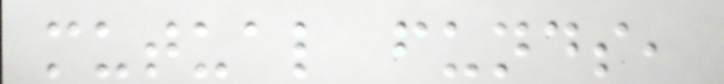mutual funds,
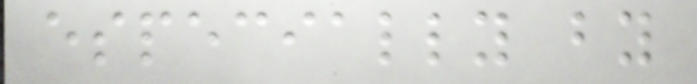especially by
